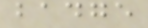badge
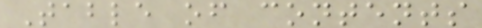Table of contents
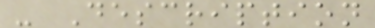- Description
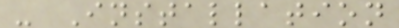- Installation
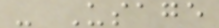- Usage
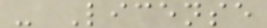- License
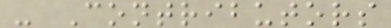- Contributors
